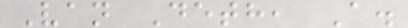Van Deth, A.
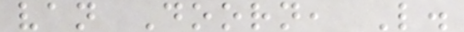van Doorn, L.
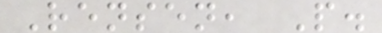Rensen, P.
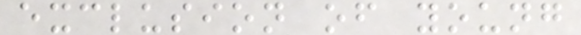exclusion of young
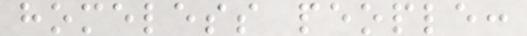homeless people:
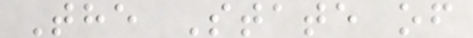The State of
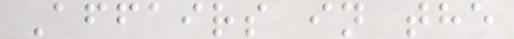Affairs in the
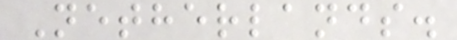Netherlands.
